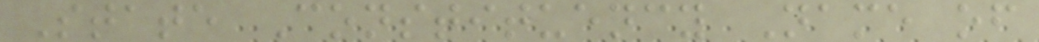State Constituency Name of
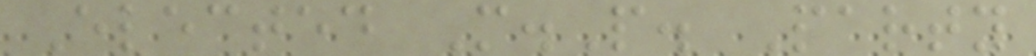Elected M.P. Party
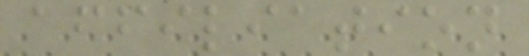affiliation
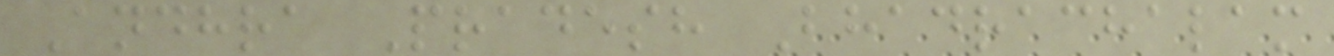Andhra Pradesh Bhadrachalam
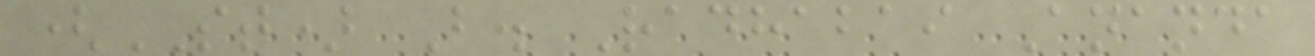(ST) B. Radhabai Ananda
